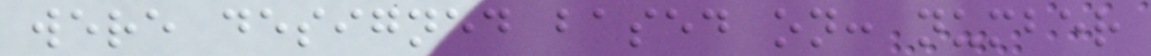were designed based on: number
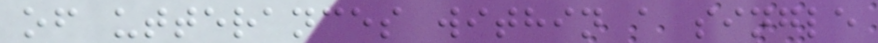of utterances within a single
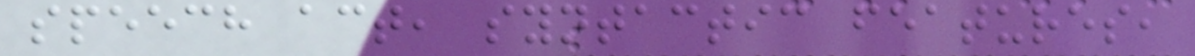speech act, syntactic features,
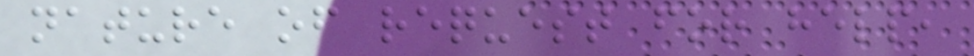nature of request for help,
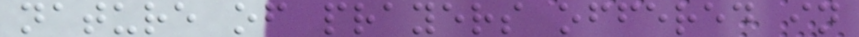nature of prayers offered in
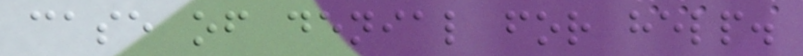case of denial for help.
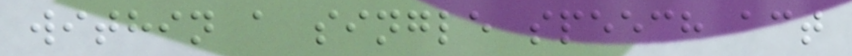within a single speech act
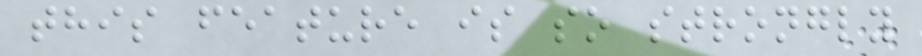this feature is so strongly
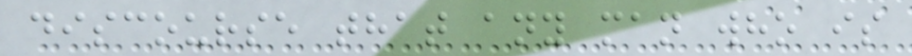discourse that any man who is
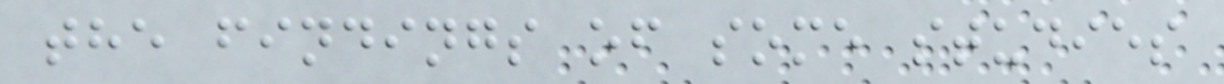the findings of some studies
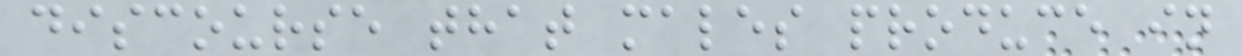discourse that males produce in
